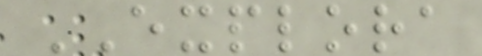EXPLORA
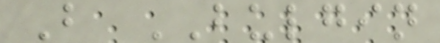B BULGIN
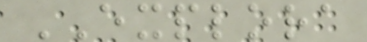EXPLORA
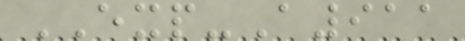EXP-A911
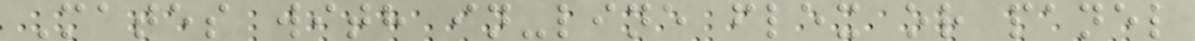Mates with in-line flex or panel
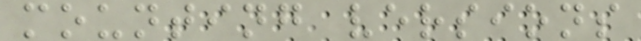mounting versions
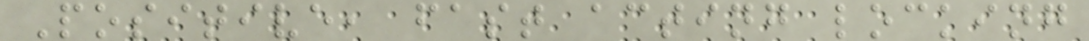Positive, fast acting locking
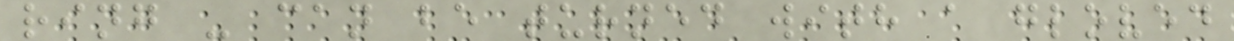ring - can be turned with a gloved
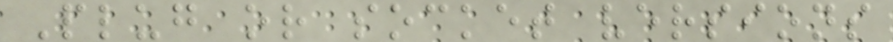Plug or socket versions
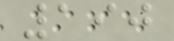190
